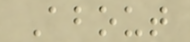About
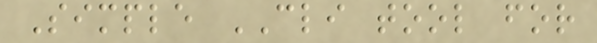Simple CLI tool for
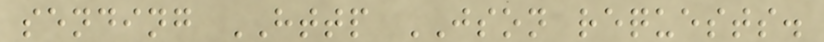sending HTTP JSON requests.
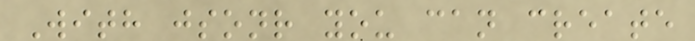With jsonr you can create
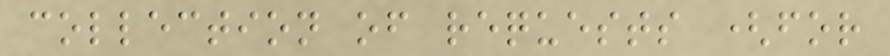collection of requests (for
